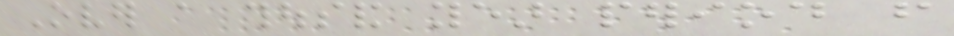Over a thousand year period from
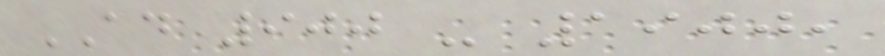AD 900 - 1900,
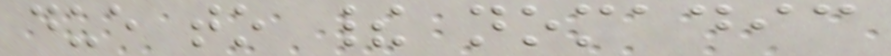due to their nomadic
